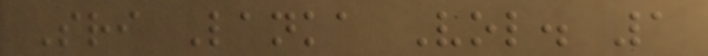Sri Lanka Vol. 1
